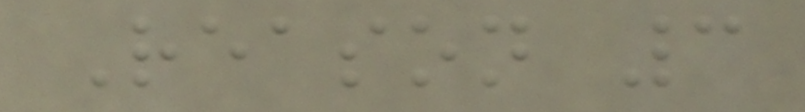Reason 3
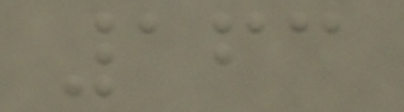163
